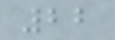22
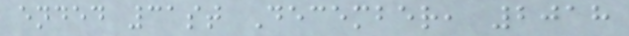ended 31st December, 2018
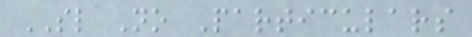SL No Particulars
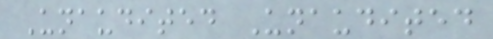Unaudited Unaudited
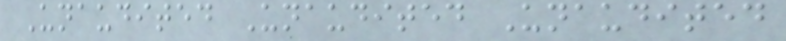Unaudited Unaudited Unaudited
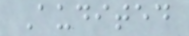Audited
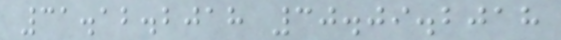31.12.2018 30.09.2018
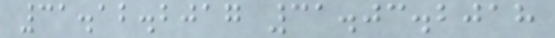31.12.2017 31.03.2018
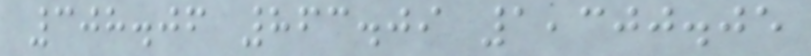308.06 863.09 1,300.05
